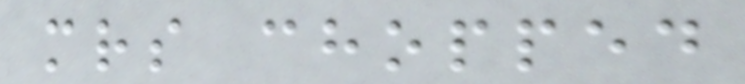mrs chopped
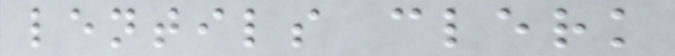lentils clerk
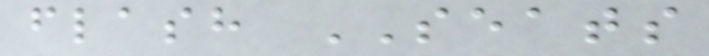flash SEATS
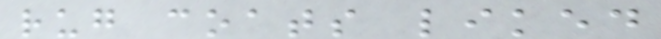rug coats liked
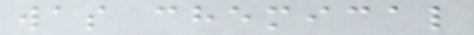was chemical
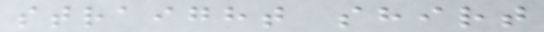straight shirt
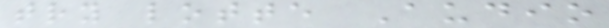try lotte Audio
